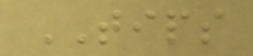TIPS
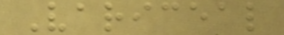Variceal
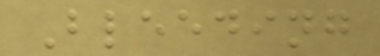Bleeding
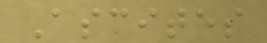Ascites
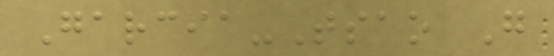Garcia-Tsao G
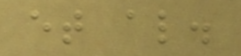et al.
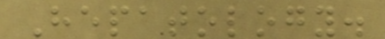Hepatology.
